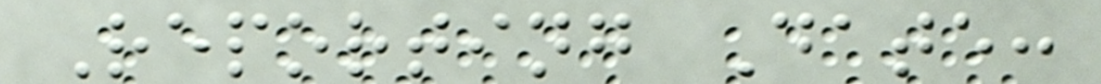Reporting Date:
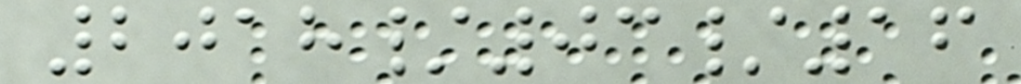2018/03/16
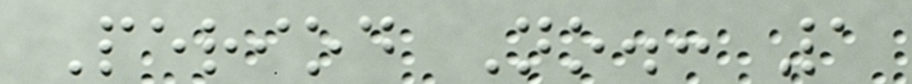Period No.: 1
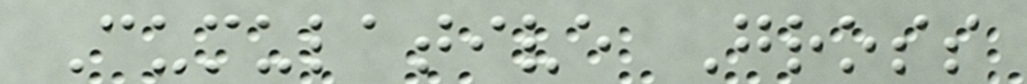Cumulative Gross
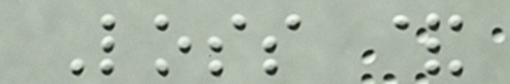Loss &
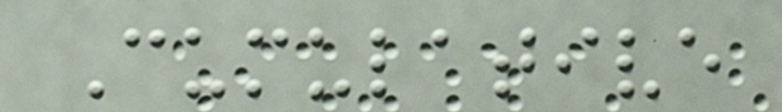Cumulative
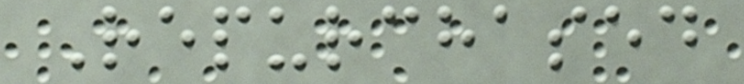Repurchased
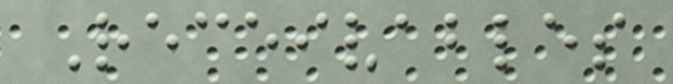Receivables
